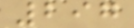297
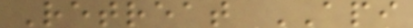Retreat API
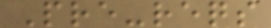Pre-reqs
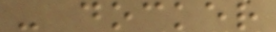- docker
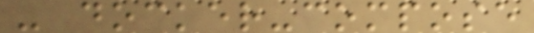- docker-compose
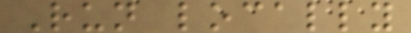Run locally
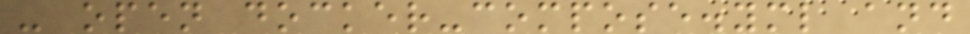- open docker-compose.yml and
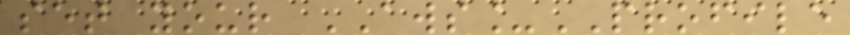set your AWS_PROFILE
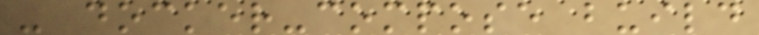- docker-compose build
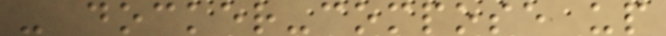- docker-compose up
